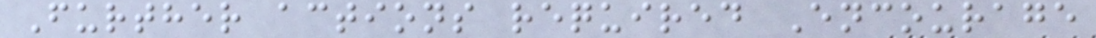Further actions required Encourage
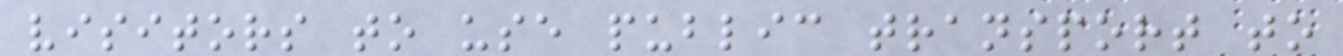visitors to use public transport to
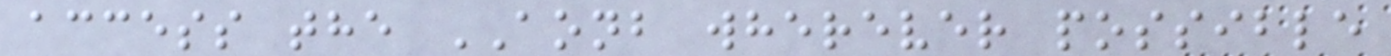access the AONB wherever possible
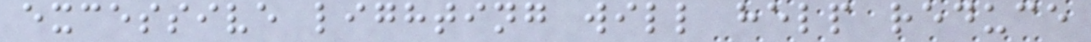excessive lighting will help reduce
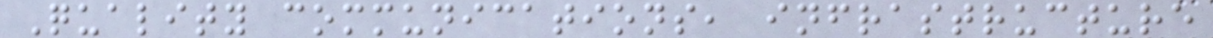Quality communications, infrastructure
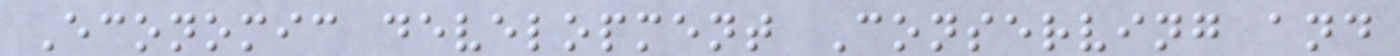Economic development Conserving and
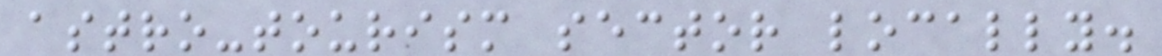astro-tourism sector locally.
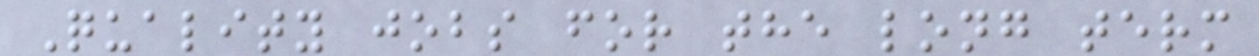Quality jobs for the long term
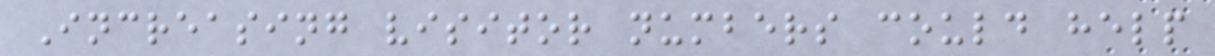Increasing visitor numbers could help
